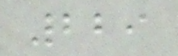229
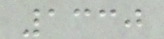1330
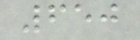650
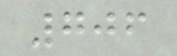706
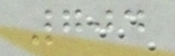704
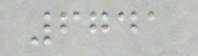6741
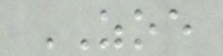ZOE
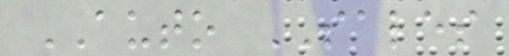AUTO SALES
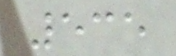535
